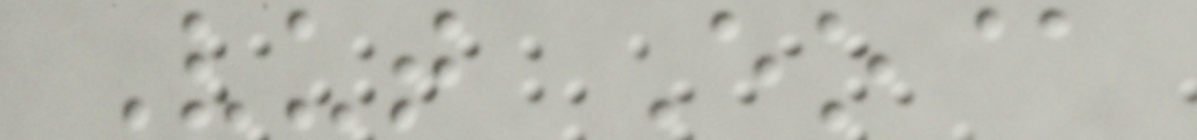Vut Eo@
